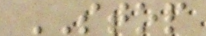STOP
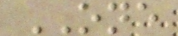ONE
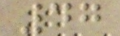47
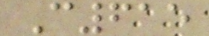C615
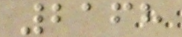2168
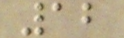12
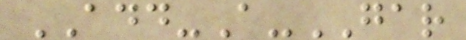ADD-A-GAR
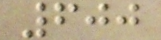600
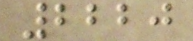2220
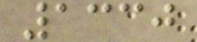1330
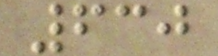630
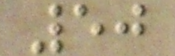50
